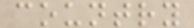country
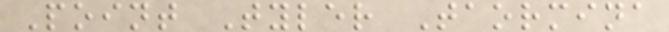Point Tyler Taormina
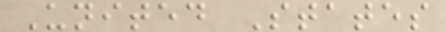United States
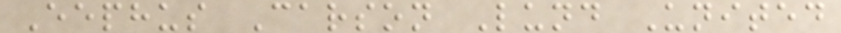Eephus Carson Lund United
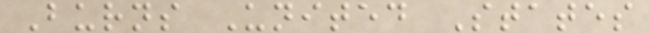Burns United States
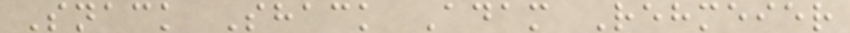Snack Shack Adam Rehmeier
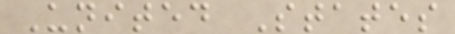United States
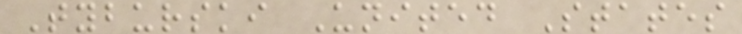Tyburski United States
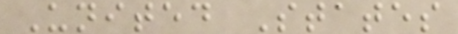United States
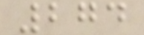274
